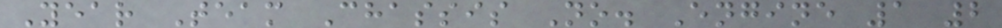Year Team Chassis No. Engine 1 2
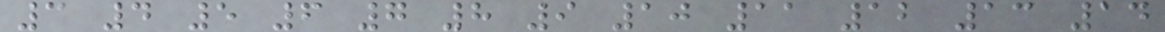3 4 5 6 7 8 9 10 11 12 13 14
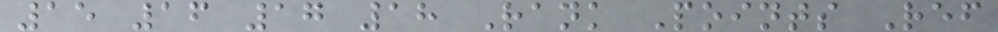15 16 17 18 Rank Points Ref
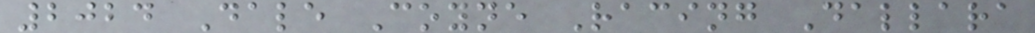2024 Dale Coyne Racing Dallara
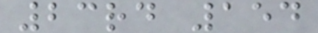23rd 154
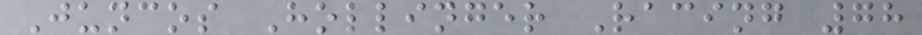Juncos Hollinger Racing 78
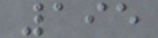195
